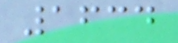1634
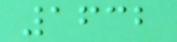1632
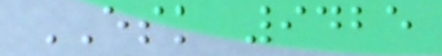ESK 9425
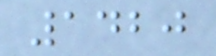1420
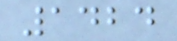1424
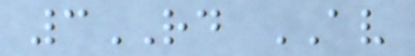3RD AV
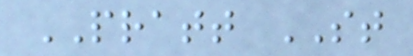PRATT ST
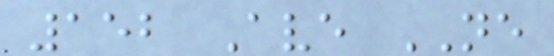152 Ave NE
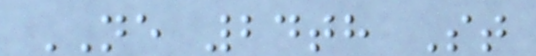NE 24th St
